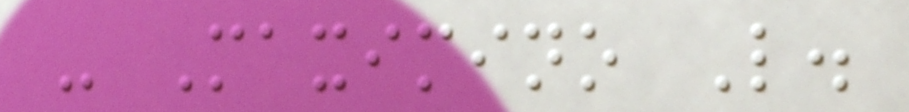- Maximino L.
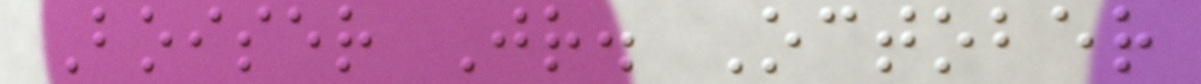Boiser Jr. October
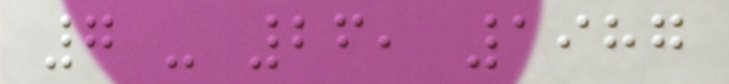7 - 26, 1987
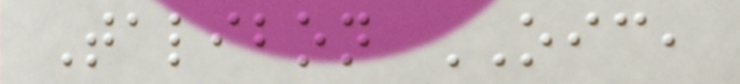Talibon OIC,
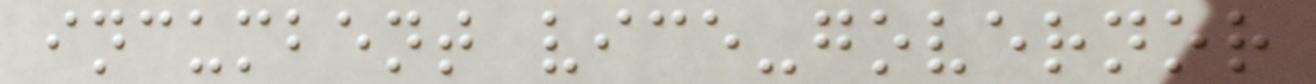incumbent vice-governor
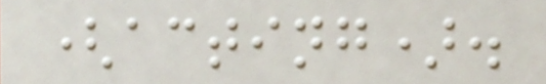(acting).
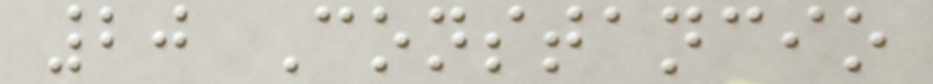20 Constancio
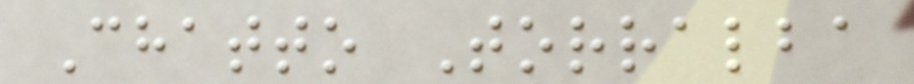Chatto Torralba
